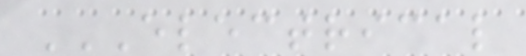ELECTRICAL
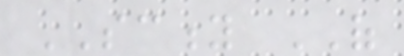SCITY OF
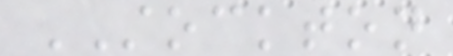STOCKTON
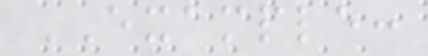EXAMPLE:
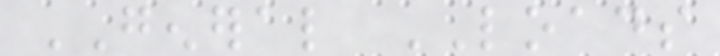GENERAL LOADS
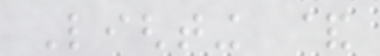Lighting &
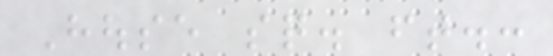House sq. ft.:
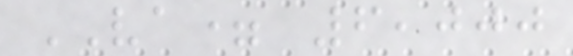VA= 6,000
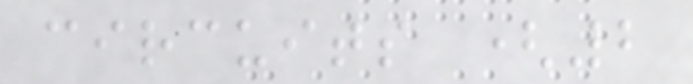circuits (2
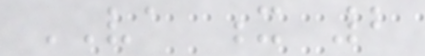VA x 2
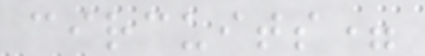circuits=
